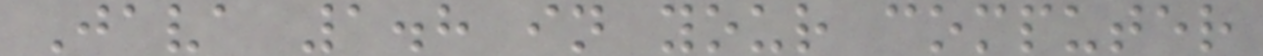Java 1.8 in your computer
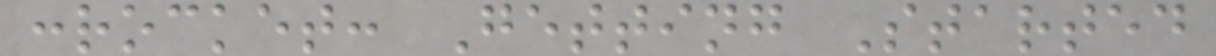:rocket: Getting Started
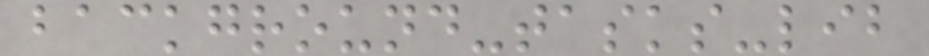background-tasks-lib
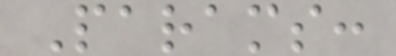Params:
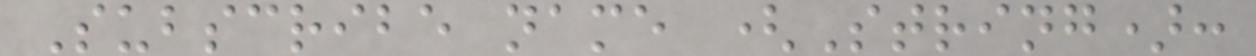Subscribe name (String):
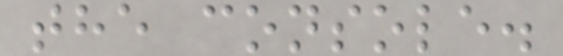the console.
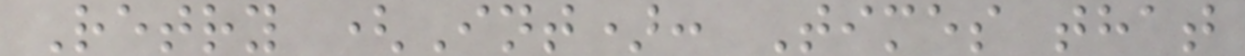Retry (Int): Times that
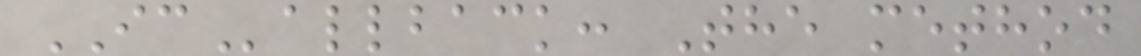ICallback: The method
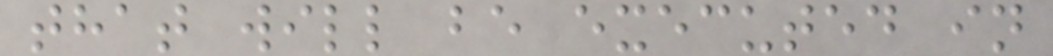that will be executed in
